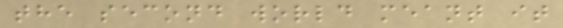the second world meant it
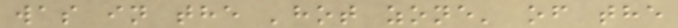was in the 'hot zone' of the
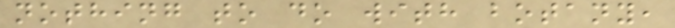nothing to do with botany,
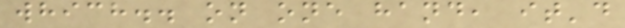which.. on one hand, it'd
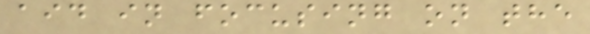aid in focusing on the
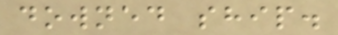downed ship.
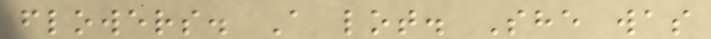flowers. A lot. She was
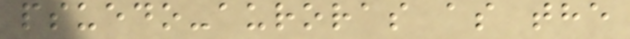psuedo-auroras as the
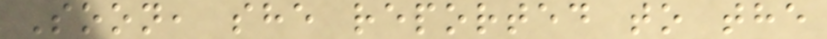Soon, she reported to the
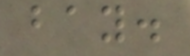bay.
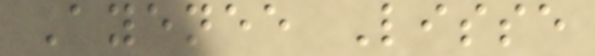Ayenee Lisse
